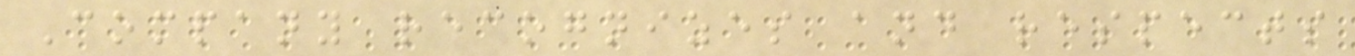Company recognizes and respects
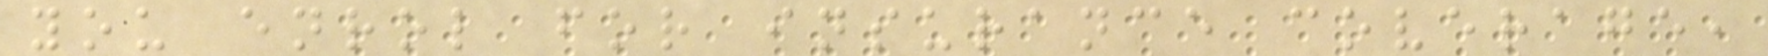you enrol for insurance coverage,
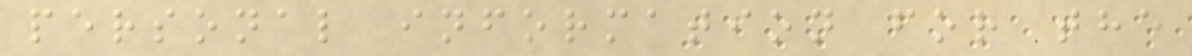personal information for the
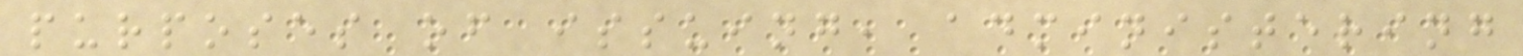purposes of issuing, administering
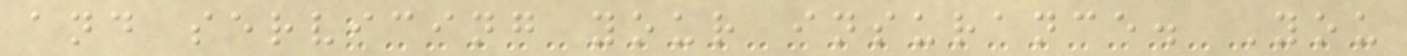and servicing your insurance. You
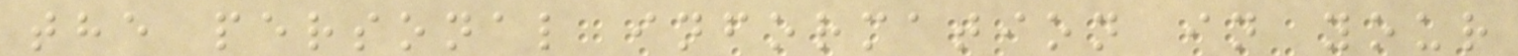the personal information in your
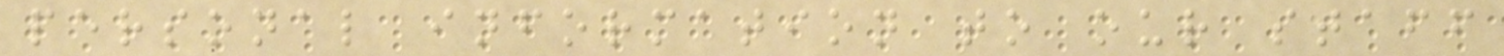personal information to our staff
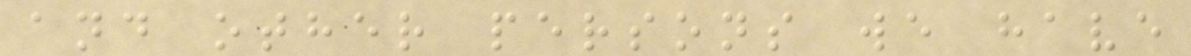and other persons we have
